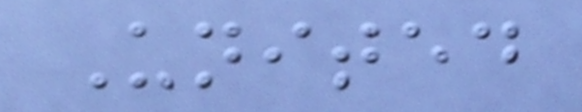United
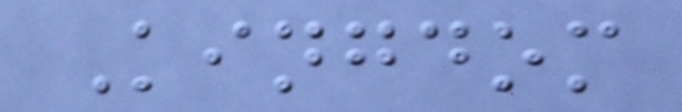Kingdom
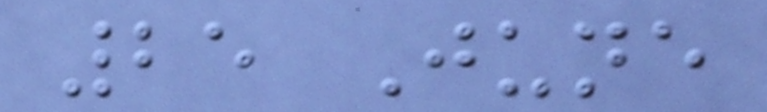25 June
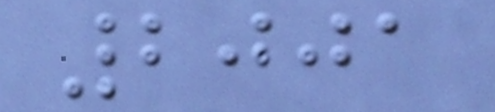2001
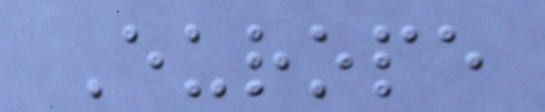Europe
